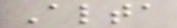Alta
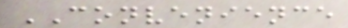CONVENIENCE
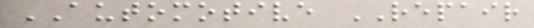AUTOMOTIVE REPAIR
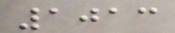1013
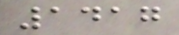1417
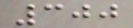300
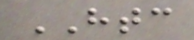HTC
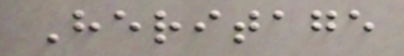Heritage
